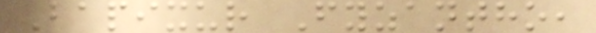Bapixur Fyzantho,
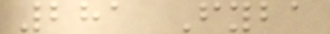281 Fyba
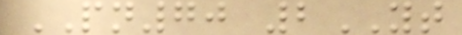PN70 2YT
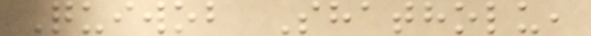Quiwob Shatholu,
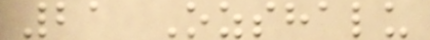21 Ozshalu
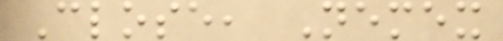Close, Nemex
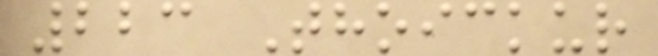223 Thoickur
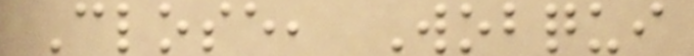Close, Wobqui
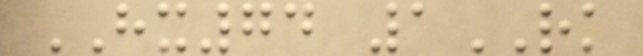HX74 1RK
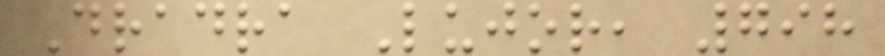Dradra Lujor, 798
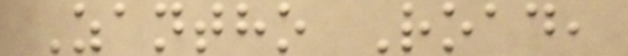Zantho Road,
